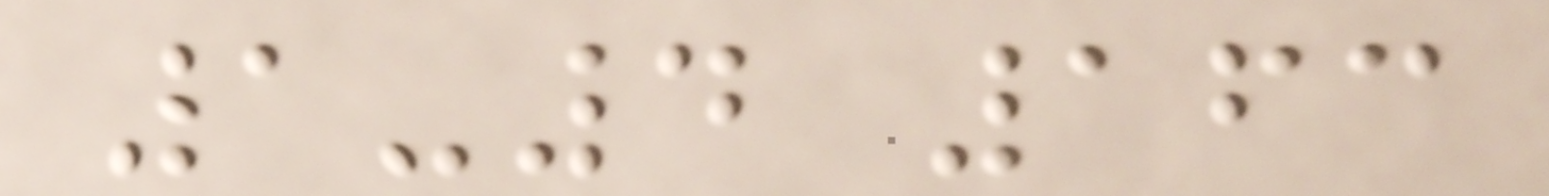1-4 163
